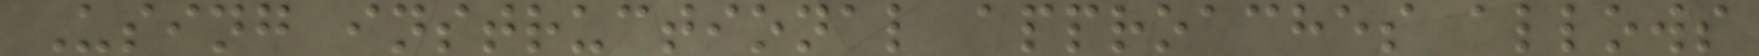Using instructional approaches allows
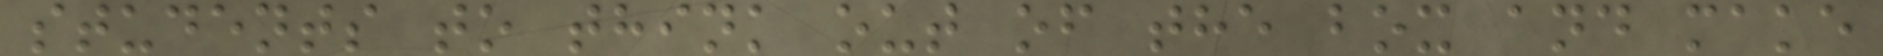students to think out of the box and make
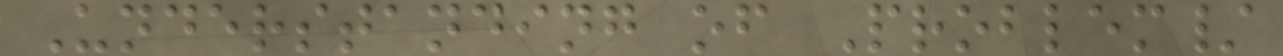Understanding of Problem/
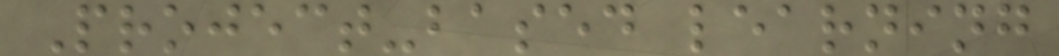Project-based learning
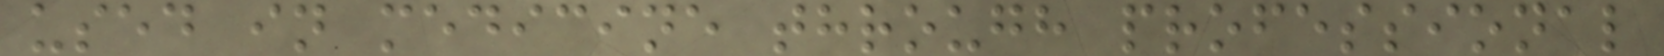used in medicine through professional
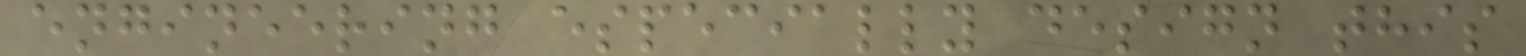engineering especially design this
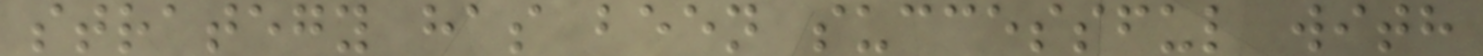strategy has been successful with
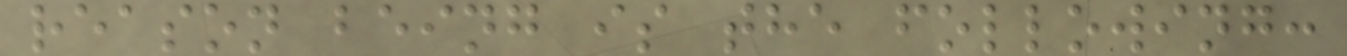reason being is the following:
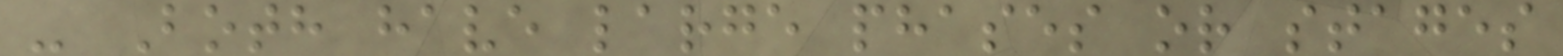- Both have large phases or stages
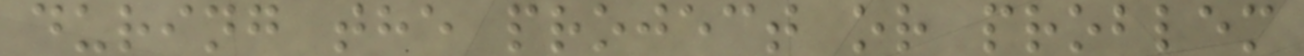during the project or problem
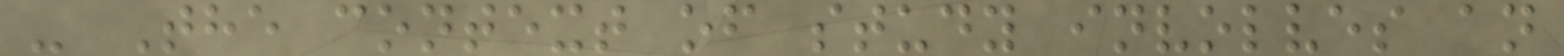- The context of study involves an
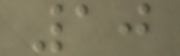10
